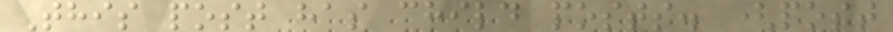This post has child posts. (post
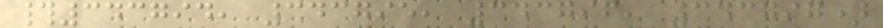#343794, 343795, 343796, 343797)
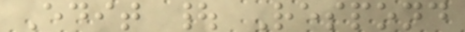Edit | Respond
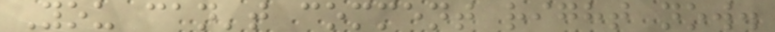You can't comment right now.
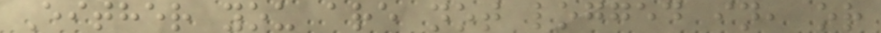Either you are not logged in, or
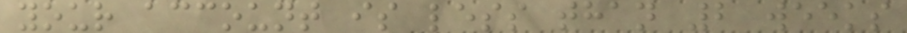your account is less than 2 weeks
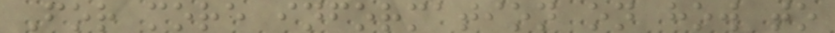For more information on how to
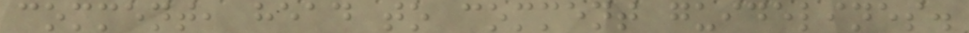comment, head to comment guidelines.
